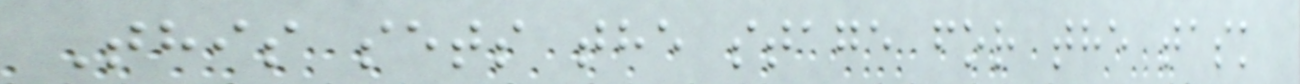This sets the stage for the task
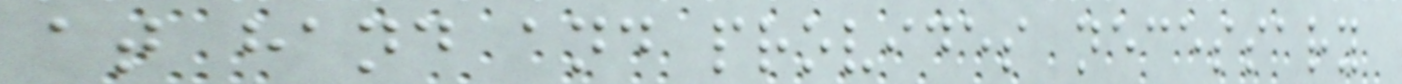at hand and provides necessary
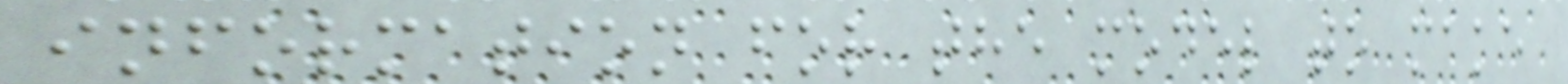information for the model to make
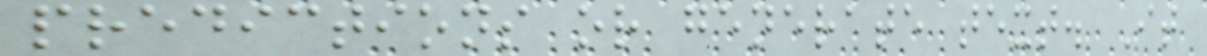predictions or generate text. It
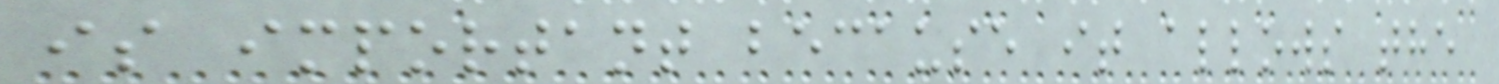is important because it allows the
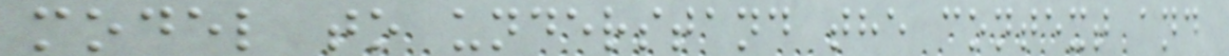model to understand the context and
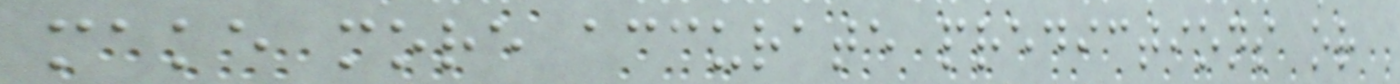make more accurate predictions or
